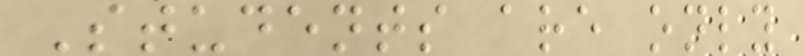Students are only
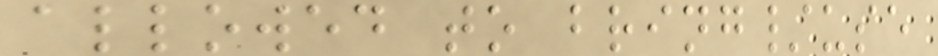allowed to bring/use
